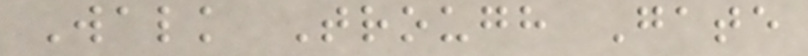Walk Trough Gate
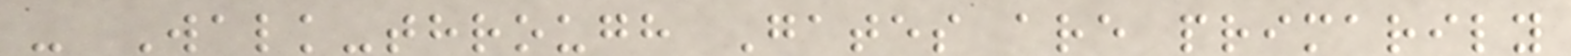- Walk-through Gates are primarily
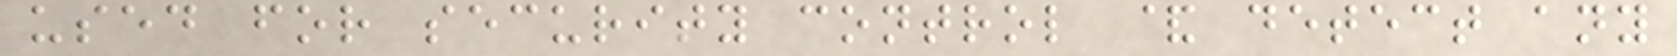used for security control & detect any
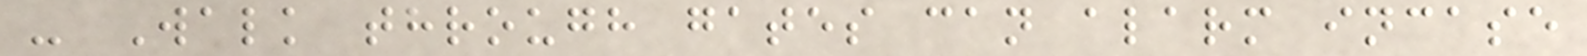- Walk through gates can alarm incase
